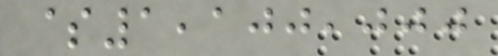$1,100,000
